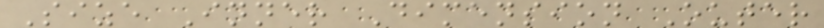Size Inner Dimension Outer
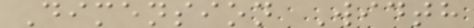Dimension Width
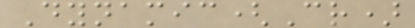Dynamic(Cr)
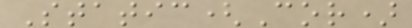Static(Cor)
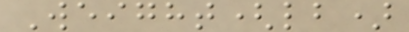Weight(lb)
